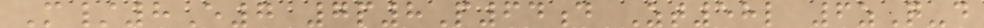M/8E7 7p8P64d Zt58l 6zQ-d
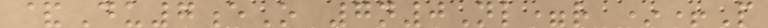&Du7eO 7n0Nl=r *+P
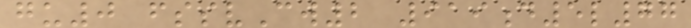gu0 fssvCw2 919d5l77
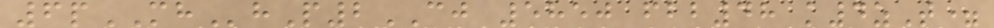6pMHhP2CJ 5850 fbb48 k4zT=
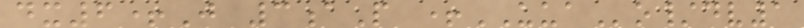dx6+J 3aP +UUAo/dv1
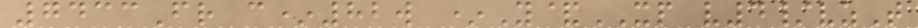7433Fr c*82w *Y&XP v4/vzT
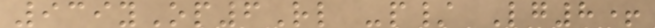939yOp6Rl -p/ Lg8+
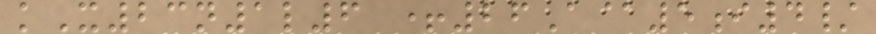kX23n1l6 +26A@5i4/
